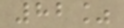82%
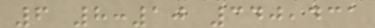6 8:10 340,431
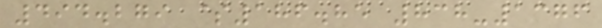494.279 $186.85 838-1376
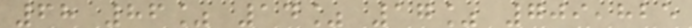68 86% 14% 17% 709,825
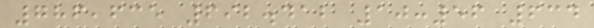786,635 692.412 10:56 634
